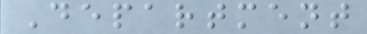Department
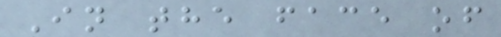In the face of
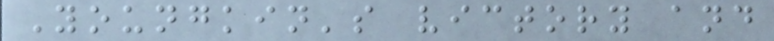Youngkin's victory and
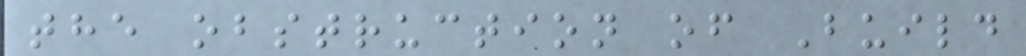the obstruction of Build
